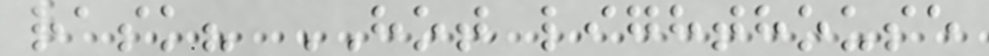rask? HOT lighthouse
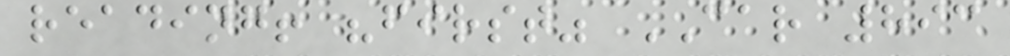reading! "first" CAR 893
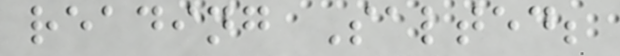reading Salted;
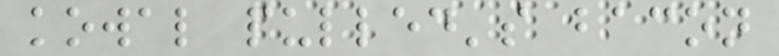kowal pulled's bacon
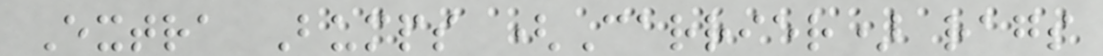Extra Bumps (Carrier) rags
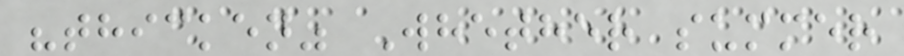"thicken" Whether summer
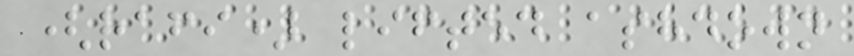(rafi) lifted ashdown
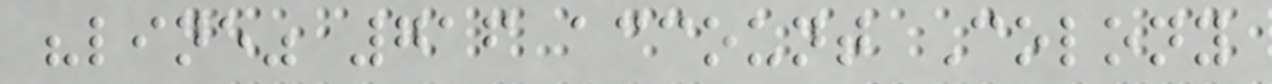"line" 716 account Colony
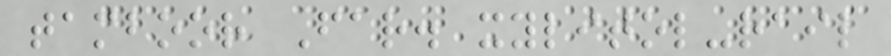tamboor Far. xylitol-rail
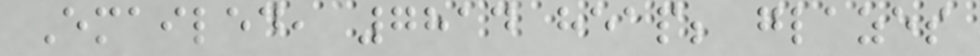Emailed, 7814 heap; glazes
